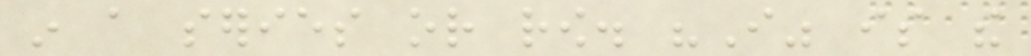in a series or row. "I" is the
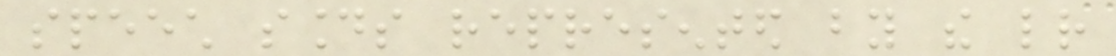speech sounds represented by the letter
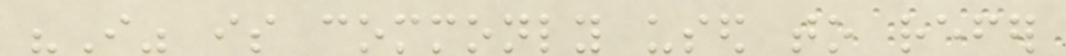"I" is commonly used to refer
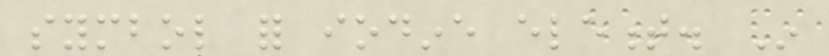symbol for iodine element. In
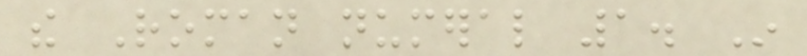the Roman numeral 1. In
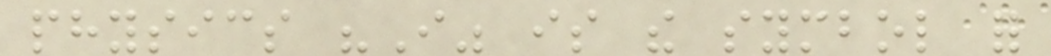physics "I" is the symbol for
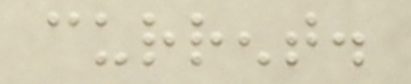current.
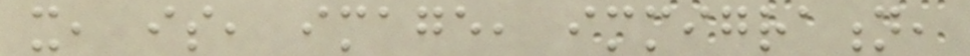it, is, image, immigration,
